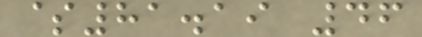$81.19 46
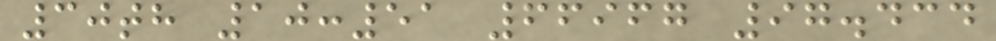30th 10:51 66967 97.434
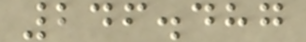246.487
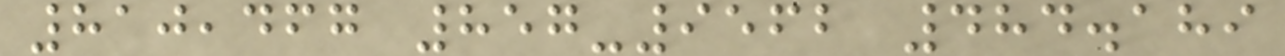810,467 857-9562 484.189
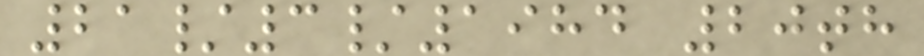21/3/1984 20th
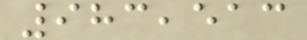983,513
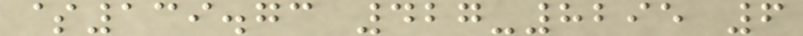$139.73 427-8295 6
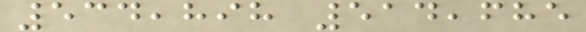534,898 514,685
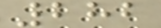282
